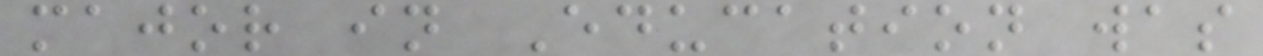major in Education was
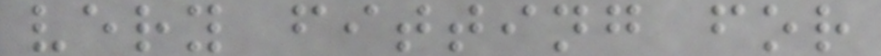very fitting for
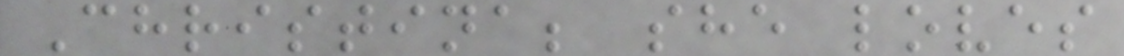Christina; she loves
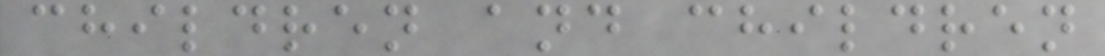children and children
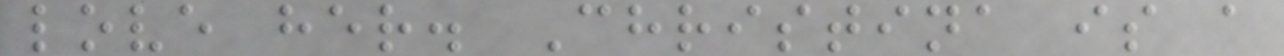love her. Christina is a
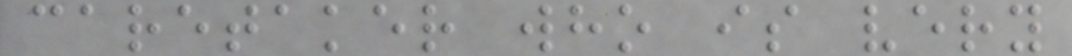caretaker who is very
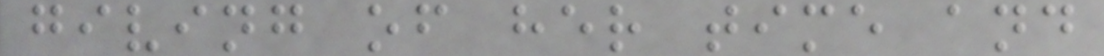giving of her time and
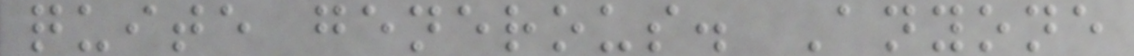quite generous. Anyone
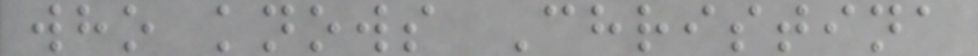who knows Christina
